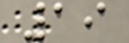19
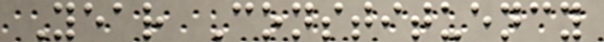Year Constituency
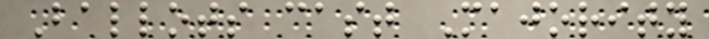Ballots cast Majority
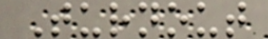Turnout
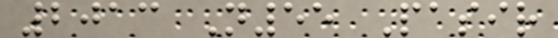2013 N55 Pasir
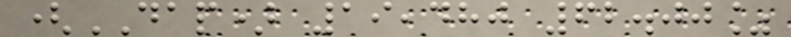(DAP) 19,480 62.00%
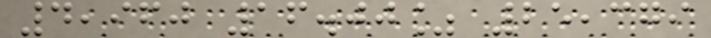4,960 16.00% 25,379
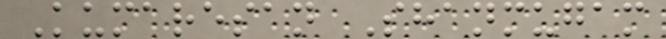Kumaresan Shanmugam
